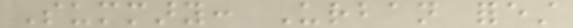Summary: Urban forest
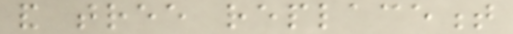and tree replacement
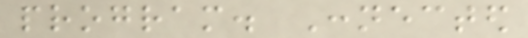program. Connected
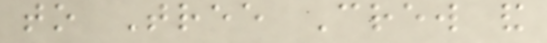to Tree Crew and
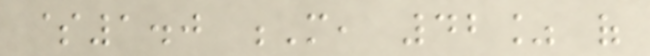$1.0 M, 42% of
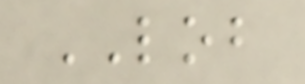LOB
